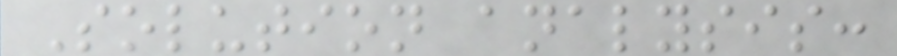Solution analysis:
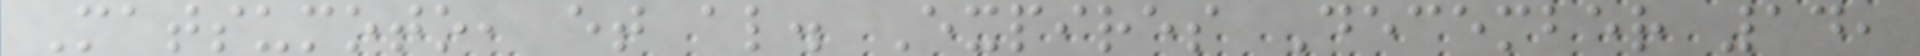Matsumoto, et al. Expires December 14,
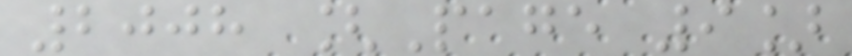2008 [Page 9]
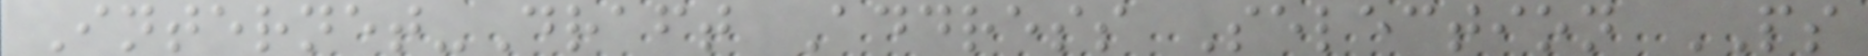Internet-Draft Address Selection PS
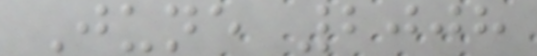June 2008
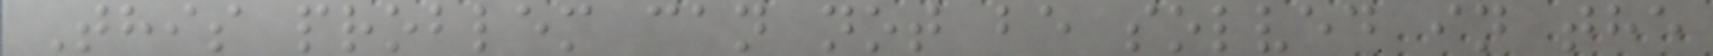This problem can not be solved in the
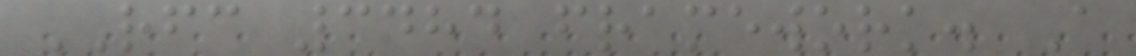RFC 3484 framework. A
